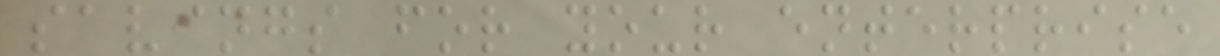savings for your enterprise
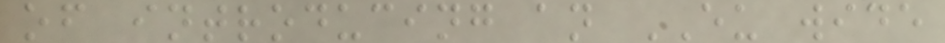of introducing an EU wide
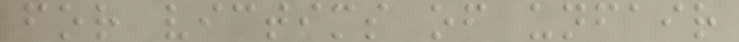for victims of unfair
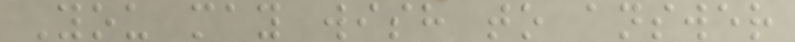You may wish to answer
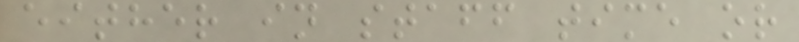either in staff time or
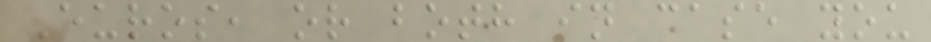Euros, or both in case you
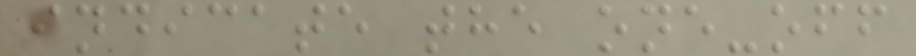indicate the one-off
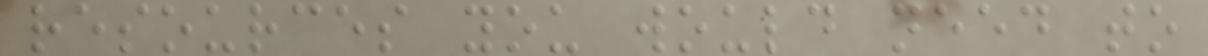resources you would need to
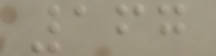167
